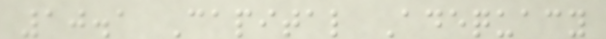10.1 Capital Adequacy
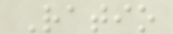Ratio
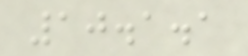10.1.1
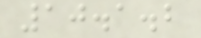10.1.2
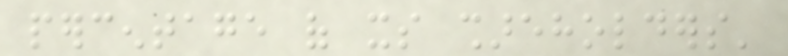percentage of its shareholders'
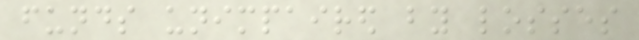funds unimpaired by losses
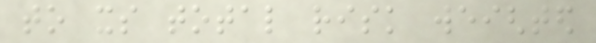to its total risk weighted
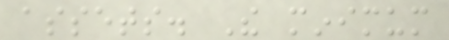assets. The minimum
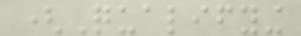(Qualifying
